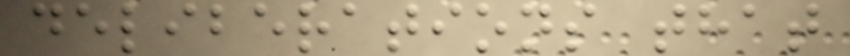deliberations that
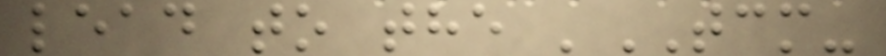lead to the 'TCM-
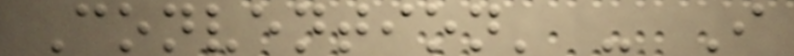Convention' - I
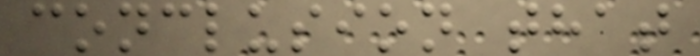conclusion that
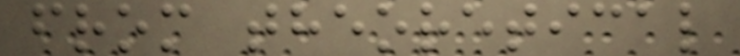from theoretical
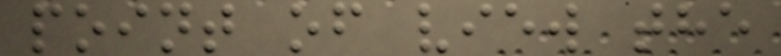point of view the
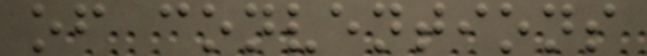of conventions
